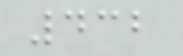432
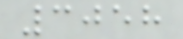3058
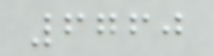6760
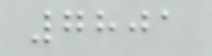7801
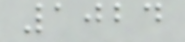1024
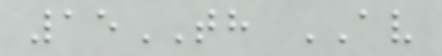15TH AV
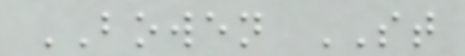BOWEN ST
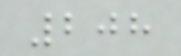208
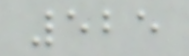525
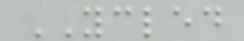YCLED
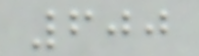600
